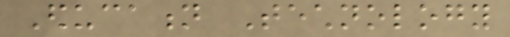Education Technology
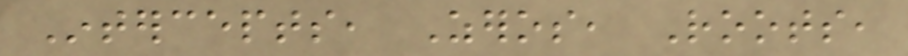Intercepts, Zeros, Roots,
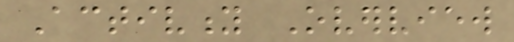Activity Overview
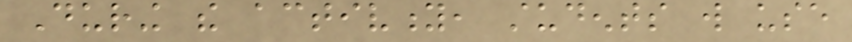During the activity, students will use
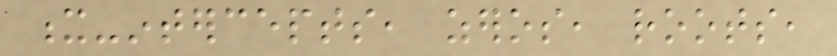x-intercepts, zeros, roots,
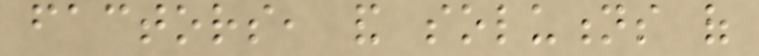factors, and solutions of
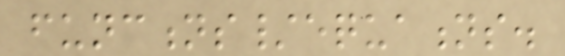functions/equations.
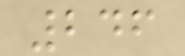246
